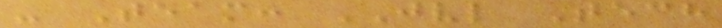- Team: JVL Tech
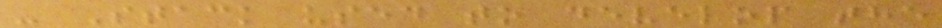- Stack used to develop the
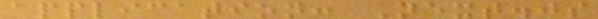application: Next.js
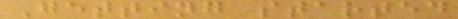Getting started
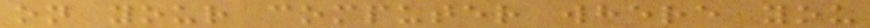on your computer where you
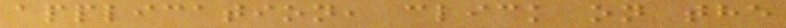application, click on the
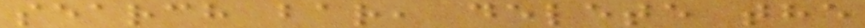search bar, delete the
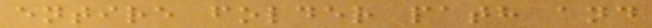entire folder path and
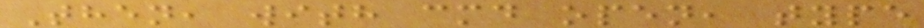Then, with cmd open, type
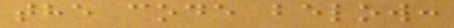the code below:
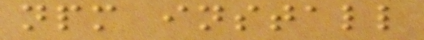npm install
